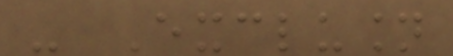- Exclusion
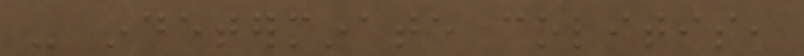- indeterminate colitis,
